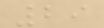29
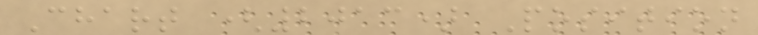Chart (2013) Position
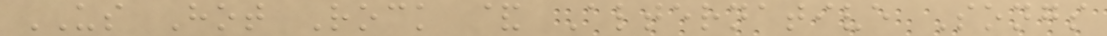US Hot Rock & Alternative Songs
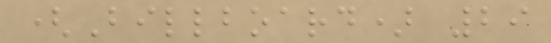(Billboard) 29
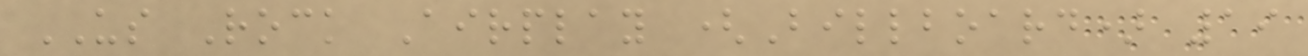US Rock Airplay (Billboard) 19
